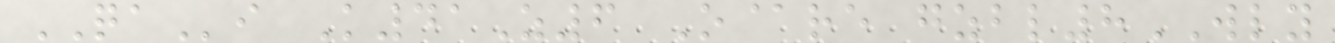QAi K41Z6 O@re gzbl8WLY
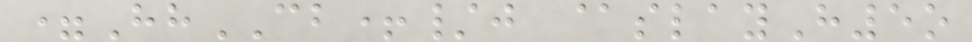=HhCB+/j @slayH5o
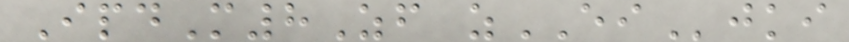IpdM8Zf zEIjki
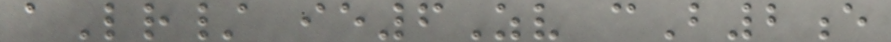aLr/ ie6Zv cB2e
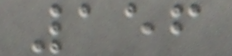156
